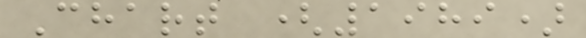Chart (1989)
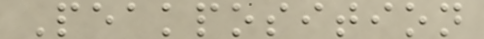Peakposition
